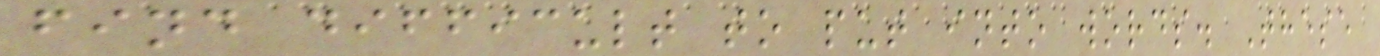find difficult to put into words. These
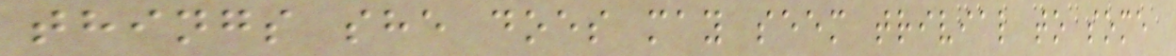things she does may seem trivial to some
